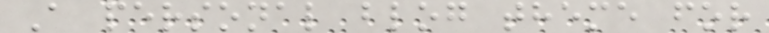A personal blog theme for
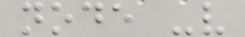node -v
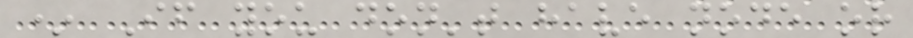* If you don't have node or
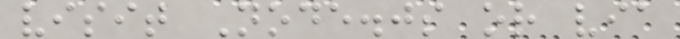visit Node.js or via
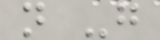n -g
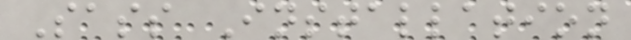Sass Installation
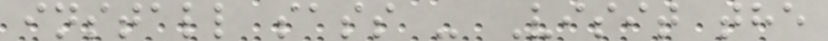install sass - Visit the
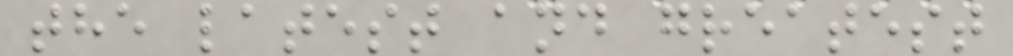the latest and greatest
